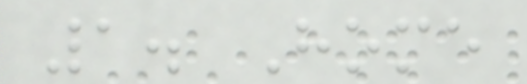1. Home
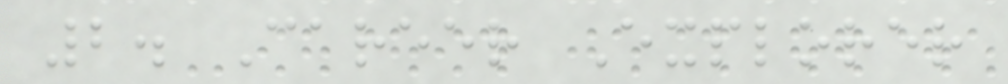2. Career Explorer
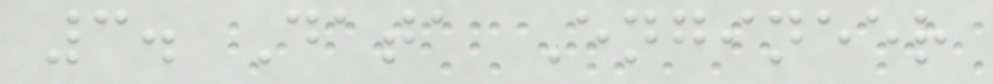3. Data Engineer
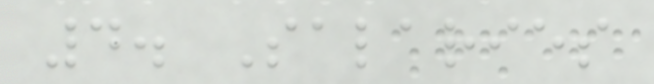4. Salaries
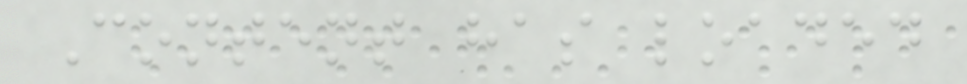Content has loaded
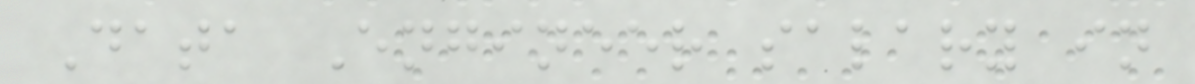Data Engineer salary in
